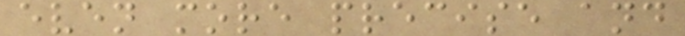even more precise and
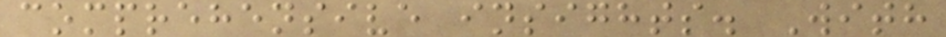comprehensive insights. With
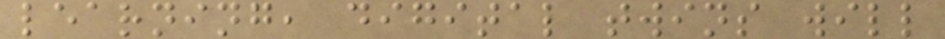learning, digital twins will
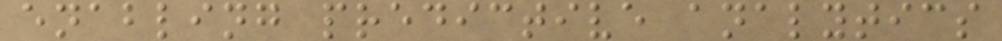enabling predictive analytics
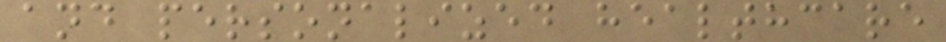and personalized healthcare
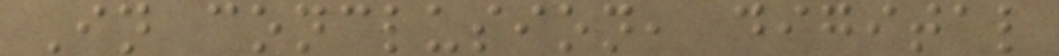In conclusion, digital
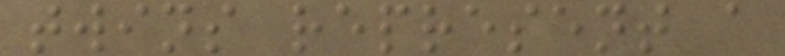twins represent a
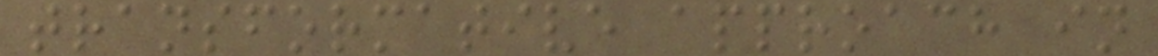transformative approach in
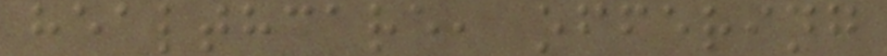healthcare, offering
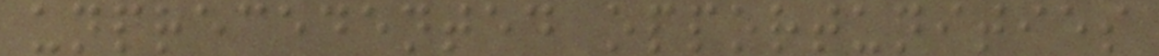unprecedented opportunities
